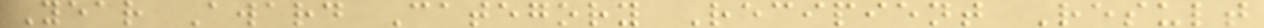Year Award Category Recipient Result
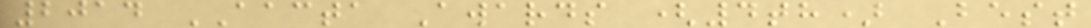2014 AACTA Awards (4th) Best
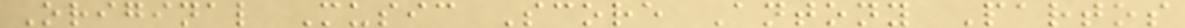Original Music Score Antony Partos
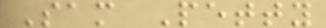Sam Petty
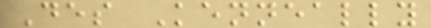Des Kenneally
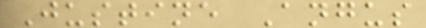Justine Angus
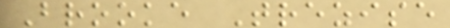Brooke Trezise
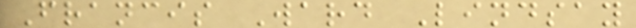Francis Ward Lindsay
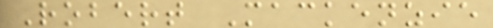Robert Mackenzie
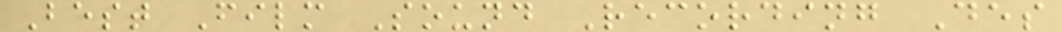Best Film Sound Recording Des
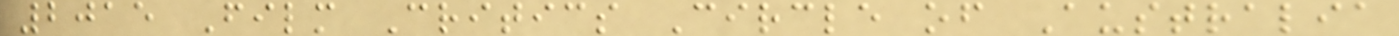2015 Film Critics Circle of Australia
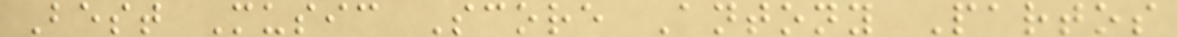Best Music Score Antony Partos
